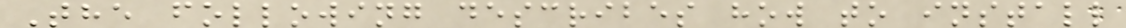The following describes how to install
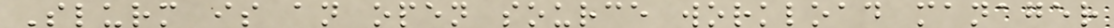Slurm is an open source workload manager
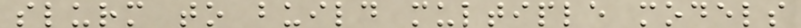slurm to build multiple models
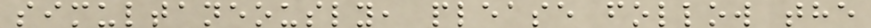simultaneously, please follow the
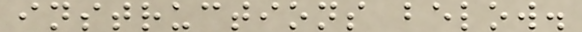instructions below.
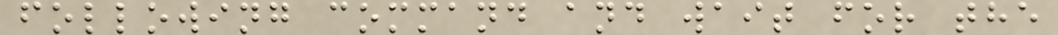following command and wait for the
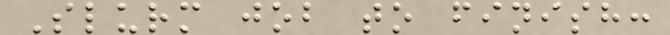Slurm job to finish:
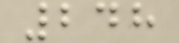248
